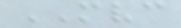MVC
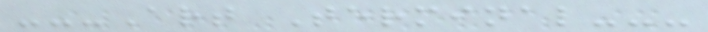---Art Terminal---
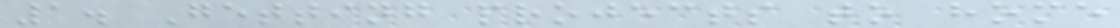1. Getting projects to home
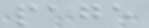page
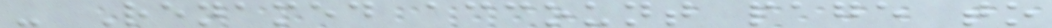- Renamed account page to
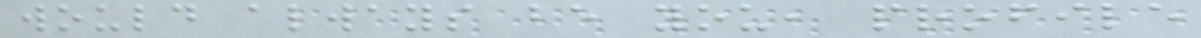would always be you, profile
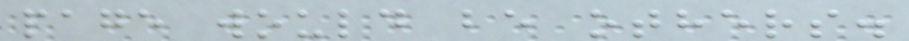page would be others.
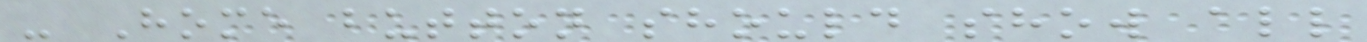- Home button should show all
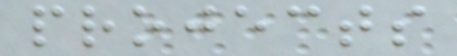projects
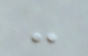-
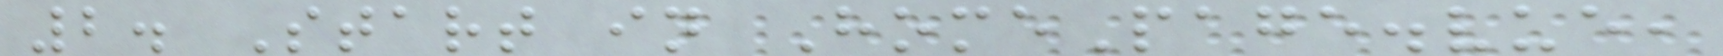2. Start in HomePage.vue,
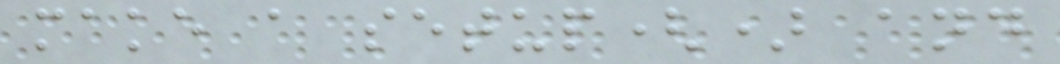make a setup() and
